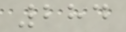284
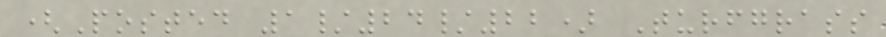(Posted 1/24/22) Turfgrass
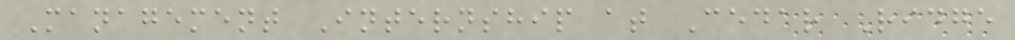Management Internship at Cedar Ridge
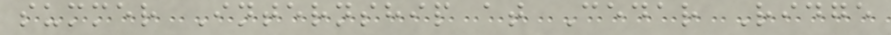summer Internship at Cedar Ridge
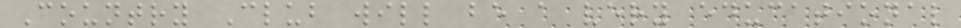Country Club will be a very educational
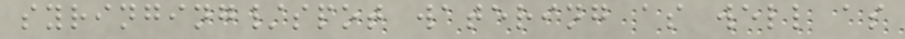syringing/spot watering as well as
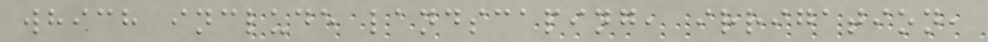which include landscaping, irrigation,
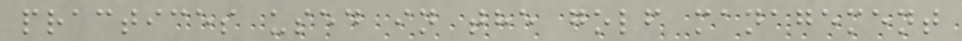practices used in the golf management
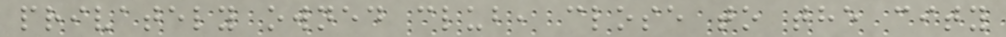privately owned club, close to the city
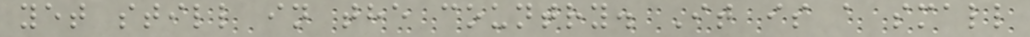yet still in the country. It is a small
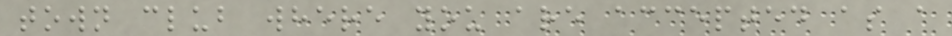town club where you are accepted as a
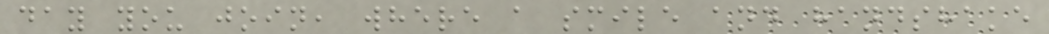day you join, where a smile and handshake
